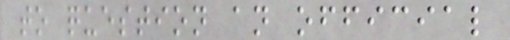to question an official
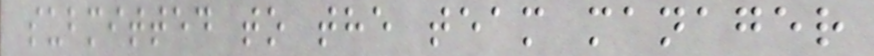submitted to the team manager
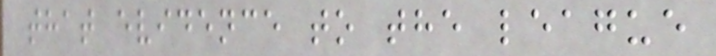that evidence to the league
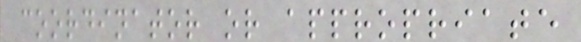coordinator or appropriate
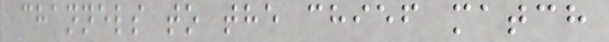channels to the chief match
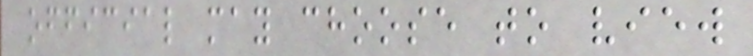official may choose to view
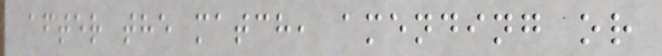after the match, amending or
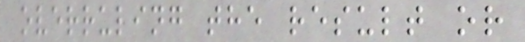overruling the result or
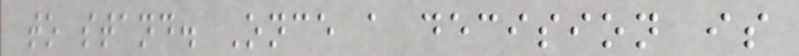to stand. Once a decision is
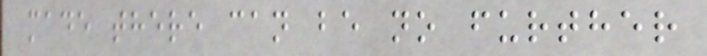made there can be no further
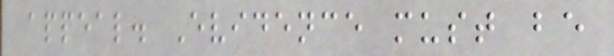appeal. Evidence must be
